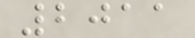2011
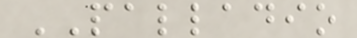PALLADIO
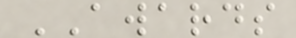AWARDS
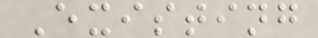Existing
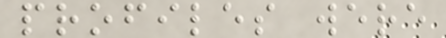profiles were
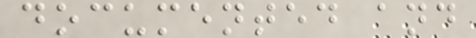documented and
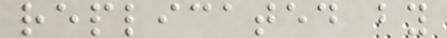replicated by
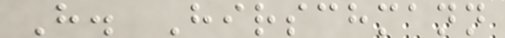H. Hirschmann
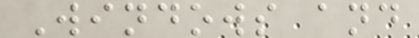Windows and
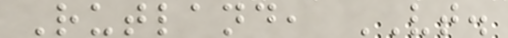Rutland, VT.
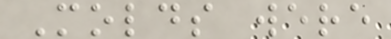Molds were
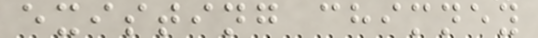existing chimney
